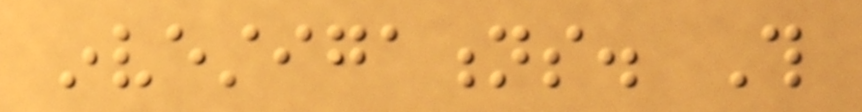investigations. This
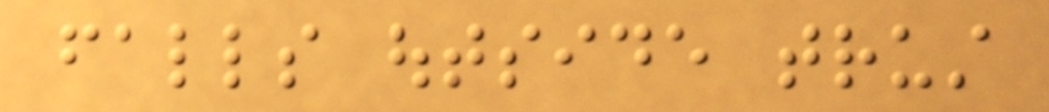falls outside trust
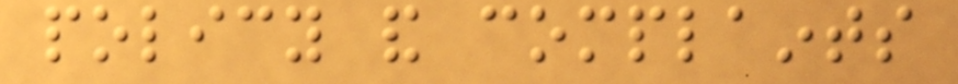policy and complaints
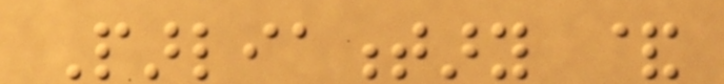Parliamentary &
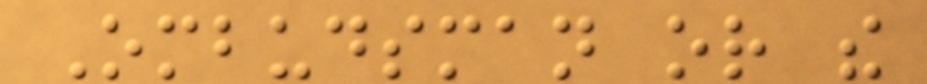Ombudsman or the
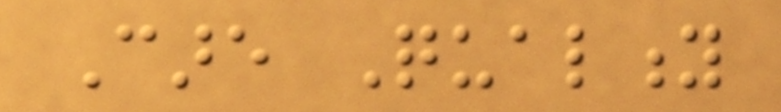Care Quality
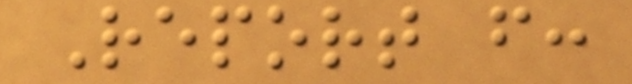Report from:
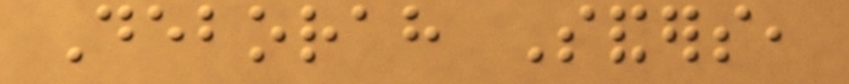Deborah Sanders,
